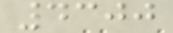4300
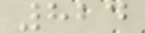824
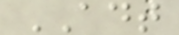ADT
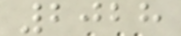2028
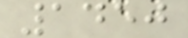1450
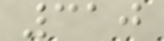310
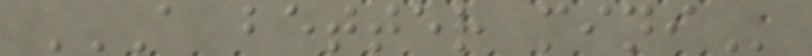A BETTER MINI
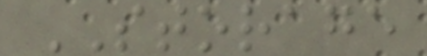STORAGE
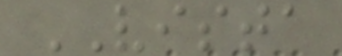VISTA
